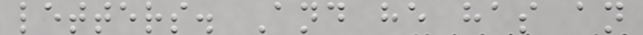letters. And he has an
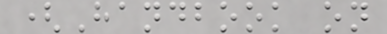(Handbook on
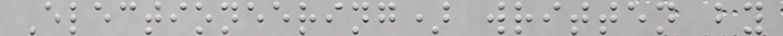Electioneering) written by
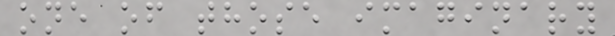one of those imaginary
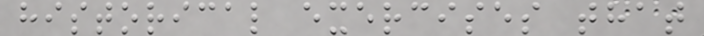historical exercises that
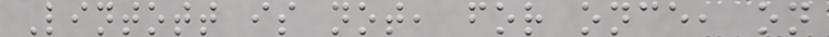Lintott is not, for once, on
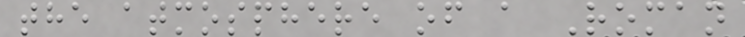the atmosphere of a Roman
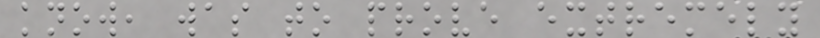know, was to prove extremely
